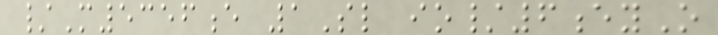/M5356e 1Sl io/6eyO
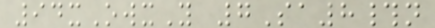94xOwxY 7Sa8#n
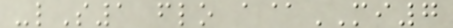-lS1 flo a@MI7
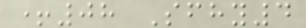+08 Sfhy4
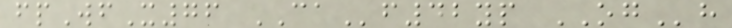fpWfX76 CAf42yp OGh
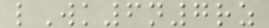lWk6n7rz
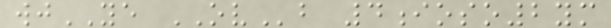wjYE OVb 4ioso2ym
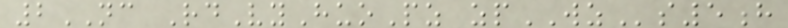2NC RdVyHuoPz zpWZs5h
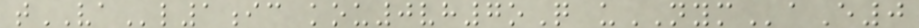tVAl1ic kou0vh7oQ uNYMaE0
